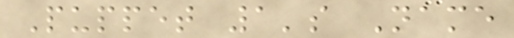Puppet 1's Name
